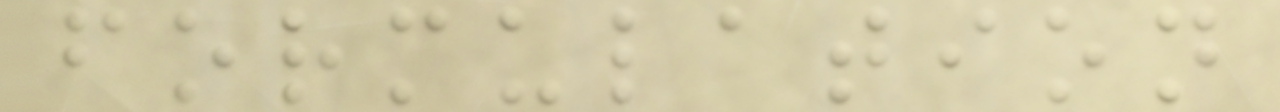formulation
